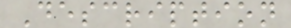Description
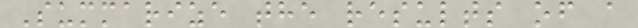Summarize the results of a
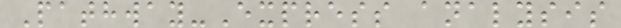Pathway-Express analysis
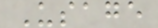Usage
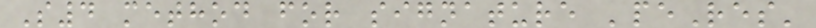S4 method for signature 'peRes'
